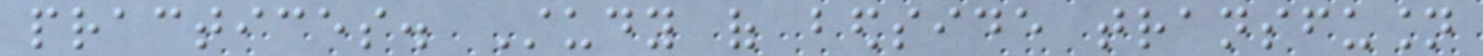practices. Study of bedside transfusion
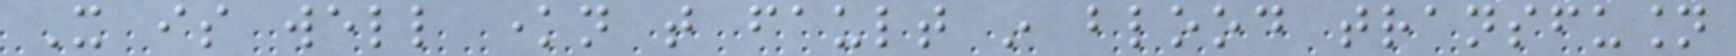It is well known that fault in blood transfusion
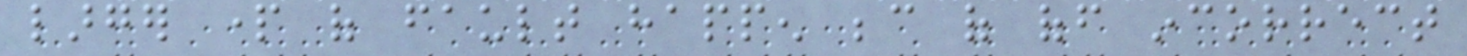larger part of fault happen because of off incorrect
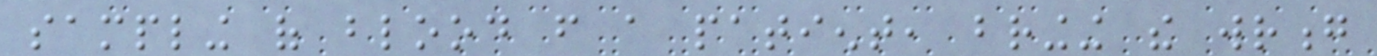sampling of blood from a patient, bringing the wrong
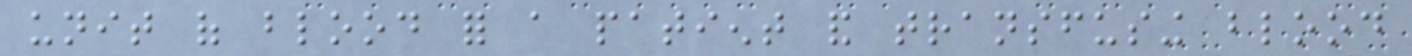unit of blood for a patient and transfusing blood
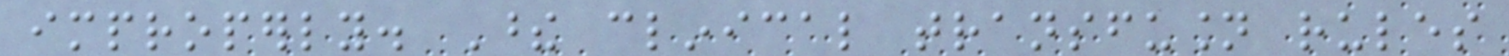improperly. These clinical transfusion rules
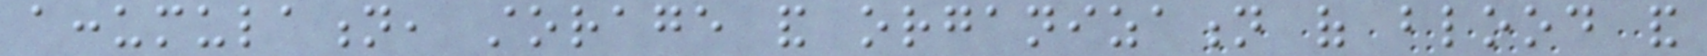accumulation, storage and organization of blood and
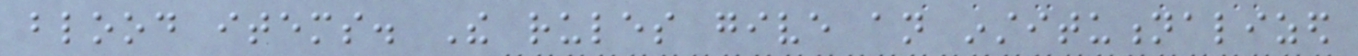blood items. The rules give an institutionalized
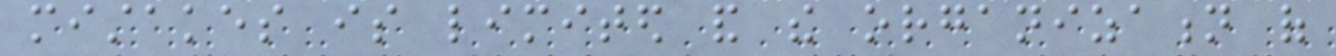mistakes is limited and the organization of
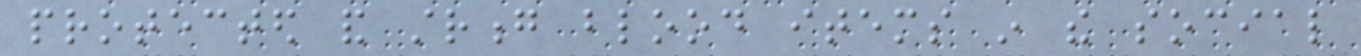protected and strong blood items in the social
